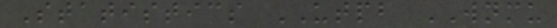Statistics UTPB WNMU
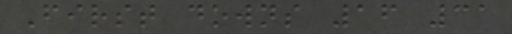First downs 16 31
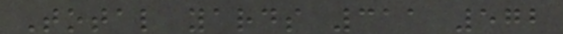Total yards 311 572
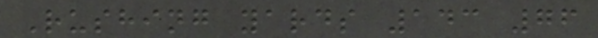Rushing yards 143 76
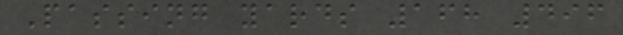Passing yards 168 496
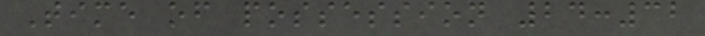Time of possession 24:32
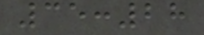35:28
